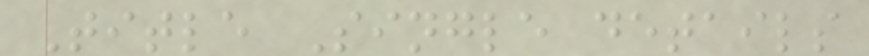Title Single details
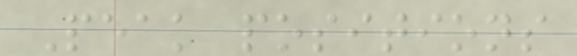Peak positions
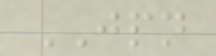JPN
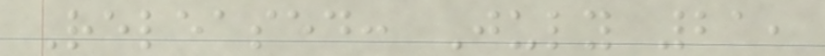Released: July 21,
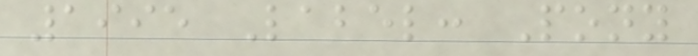1995 Label: Pony
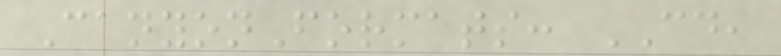CanyonFormats: CD,
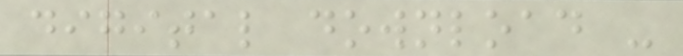digital download -
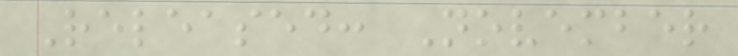Released: November
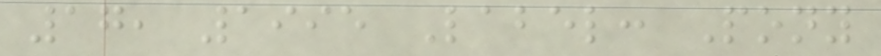17, 1995 Label: Pony
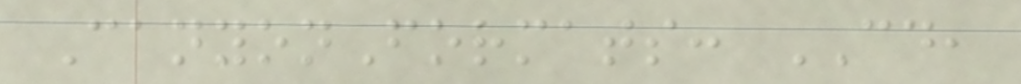CanyonFormats: CD,
